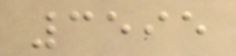3595
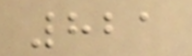821
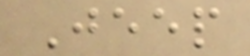Jeep
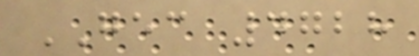GEC 4728
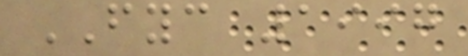FYC 1997
